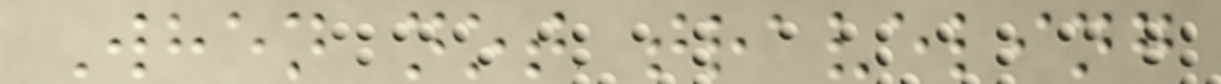When not traveling
